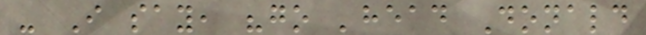- I say, "go 'head Donald
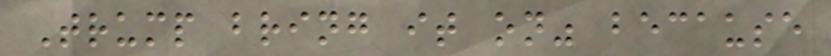Trump bring it on" because
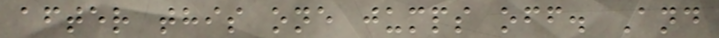after this one jumps off. And
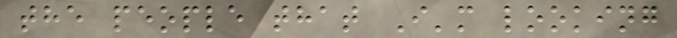the people that I'm looking
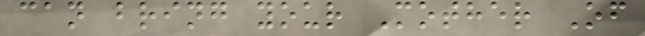can bring your Mother Of
